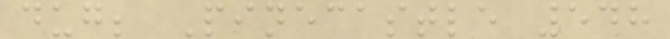dug; Pinecastle 548
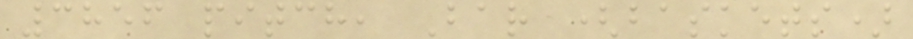3856 pitch, Bar (baskets)
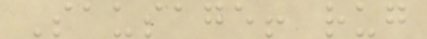Sausage! rug
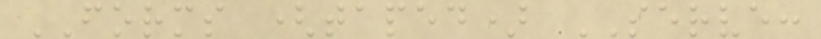FORMS (taped) SERVE:
